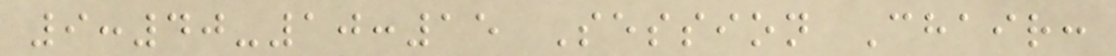9:40-10:15 Session Chair:
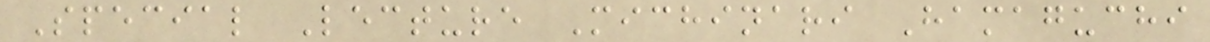Special Lecture Michinari Hamaguchi
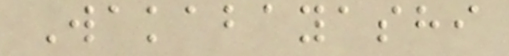Wakabayashi
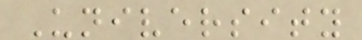University
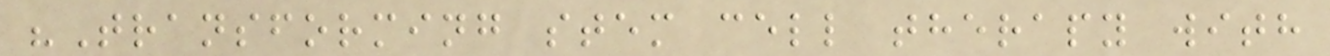"Transforming stem cell therapy with
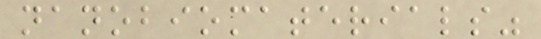nanobiomaterials"
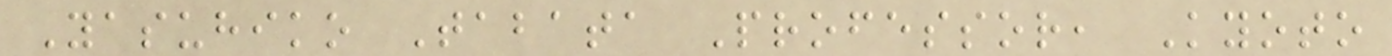Yasuhiko Tabata Professor, Kyoto
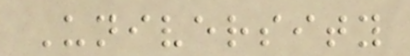University
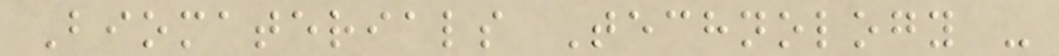Biomaterials Technology -
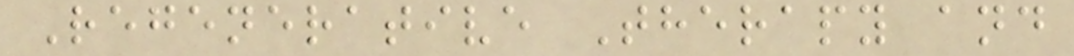Regenerative Therapy and
